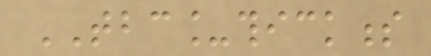TBC_thickness
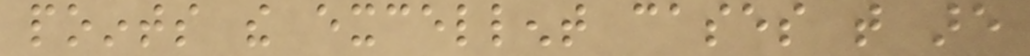points the excellent cases that are
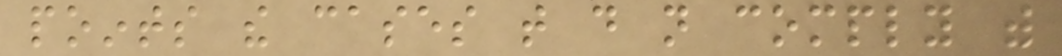points the cases that do not comply with
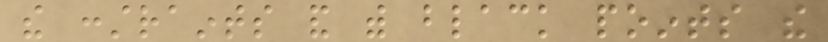the constraints and with black points the
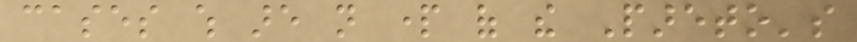cases which are not part of the Pareto's
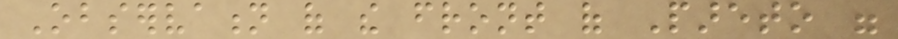Observation of the front of Pareto were
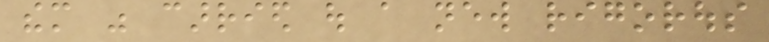them was carried out a new rigorous
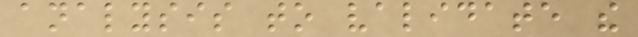analysis to validate the
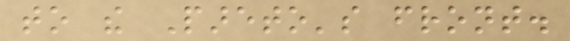to the Pareto's front.
